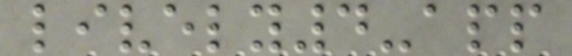lively4-app
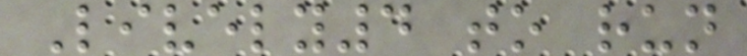Lively4 to run
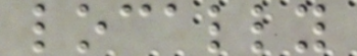locally
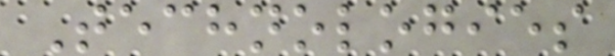Technologies
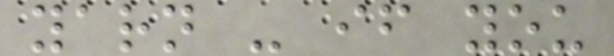yarn - if you
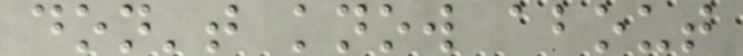don't know about
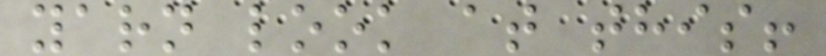yarn look at this!
